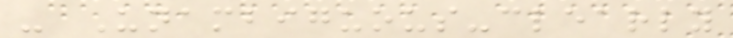- Unambiguous-clearly
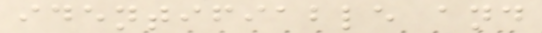identifiable and
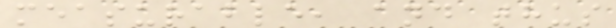measurable, and thus
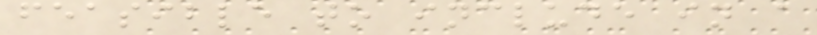feasible to include in a
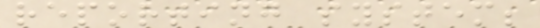reporting system;
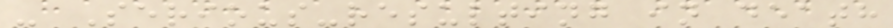- Serious-resulting in death
